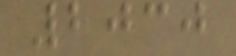2030
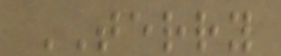TERRY
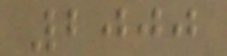2000
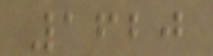1620
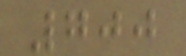700
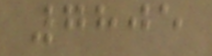7805
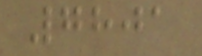7801
